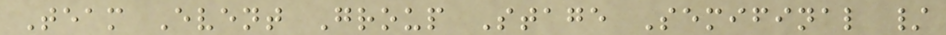Team Event Group Stage Semifinal /
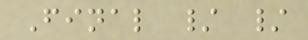Final / /
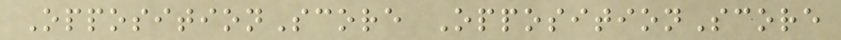OppositionScore OppositionScore
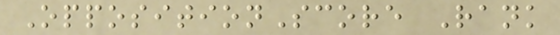OppositionScore Rank
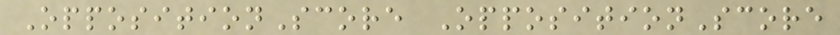OppositionScore OppositionScore
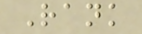Rank
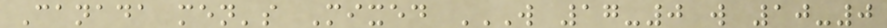Canada men's Mixed W 17-0 W 10-0
